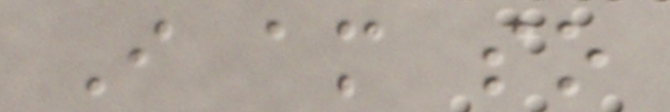I am so
